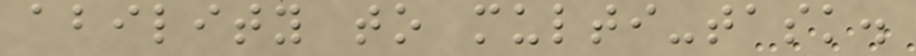ability to multi-task.
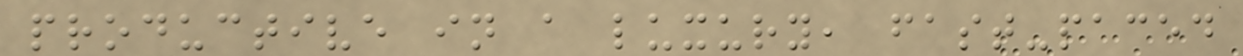productive in a luxury, fast-paced
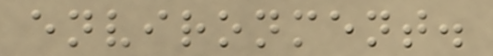environment.
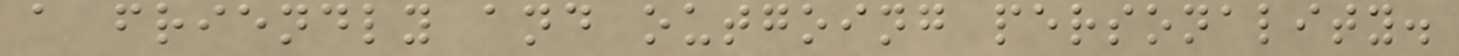a friendly and outgoing personality.
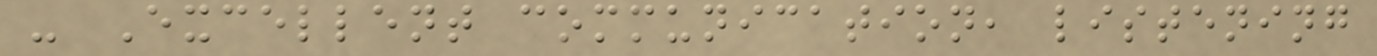- Excellent communication, listening
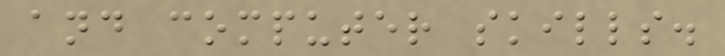and computer skills.
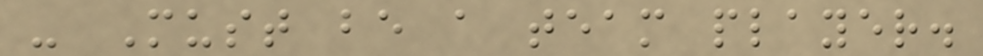- Must be a team player.
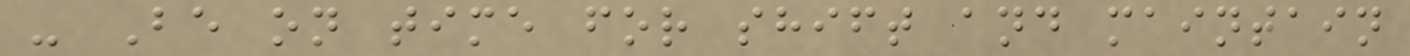- Be on time for shift and maintain
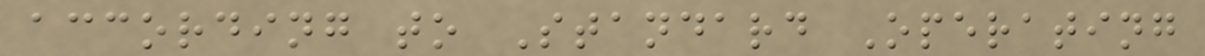according to Standard Operating
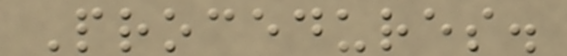Procedures.
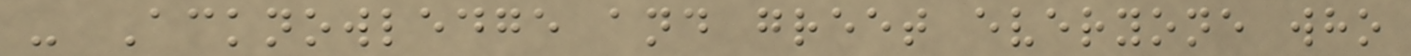- Acknowledge and greet everyone who
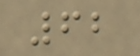62
